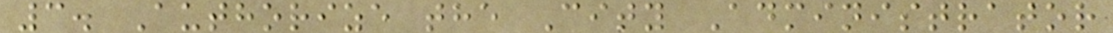3. Authorize the City Administrator
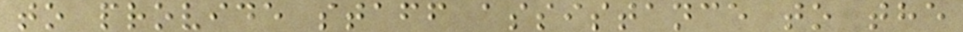to provide staff assistance to the
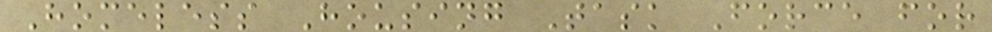Homeless Housing Task Force for
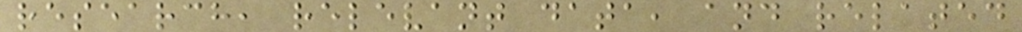research, relevant data, and related
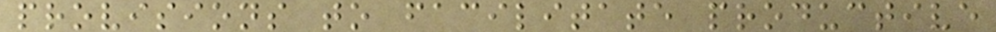provisions to facilitate productive
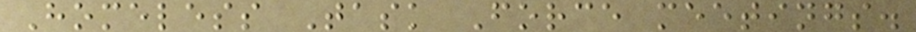Homeless Task Force meetings.
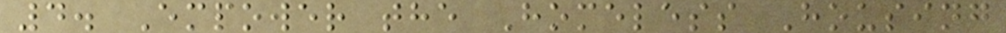4. Empower the Homeless Housing
